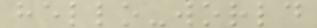hello-world
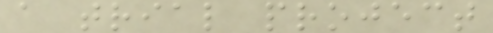a trial project
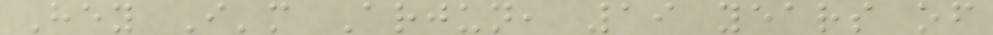Hey I'm Arjun, 19 years of
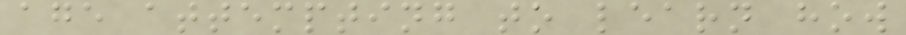age attempting to learn how
